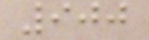900
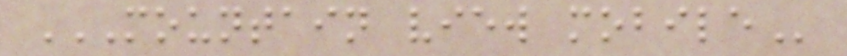MOUNTAIN VIEW MOBILE
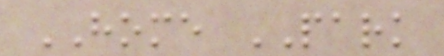HOME PARK
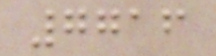7716
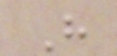H
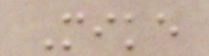Mike
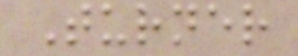Turner
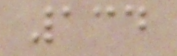134
